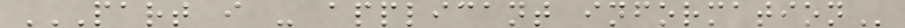PART I - APPLICANT INFORMATION
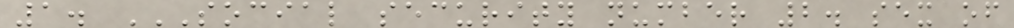1. SOCIAL SECURITY NUMBER 2. SEX OF
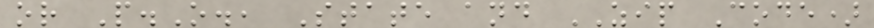or P.O., State and ZIP Code)
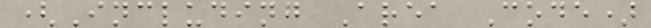(Including Area Code)
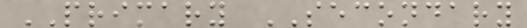PRIMARY SECONDARY
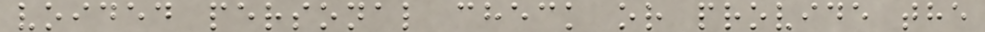voided personal check or provide the
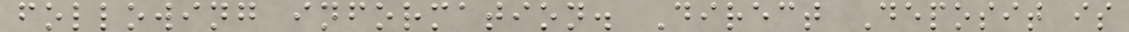following information. Direct Deposit is
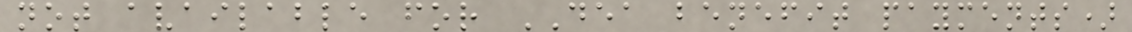not available for DEA benefit payments)
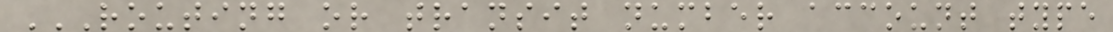ROUTING OR TRANSIT NUMBER ACCOUNT TYPE
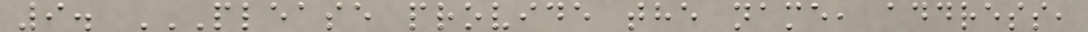9. PLEASE PROVIDE THE NAME, ADDRESS,
